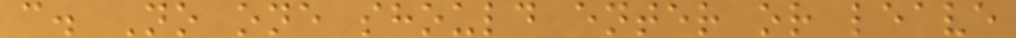c. No one should enter or leave
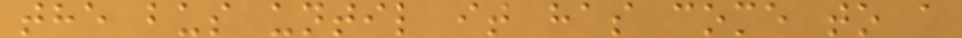the bus until it has come to a
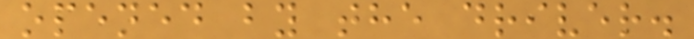opened by the driver.
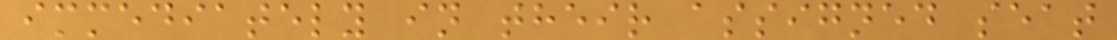immediately in their assigned seat
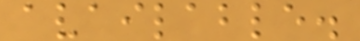available.
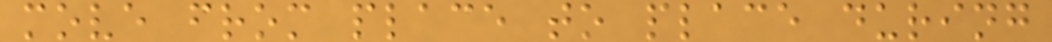move from place to place during
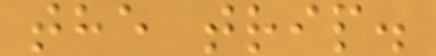the trip.
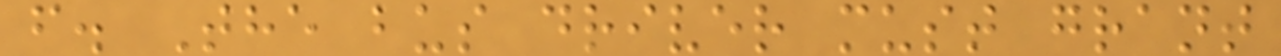f. The bus driver must grant
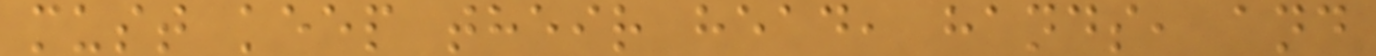must keep their head, hands, and
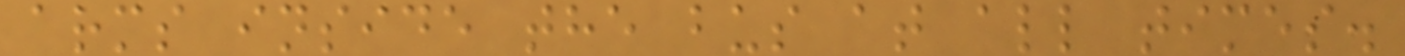arms inside the bus at all times.
